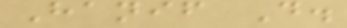Hanif D.
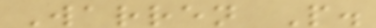Warren P.
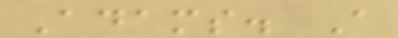Adams. A
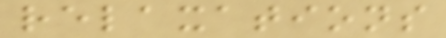relaxations
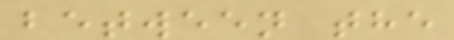between the
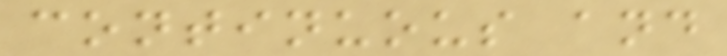continuous and
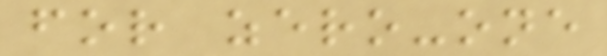for zero-one
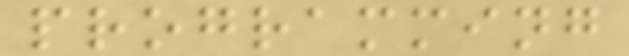programming
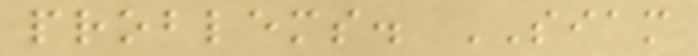problems. SIAM
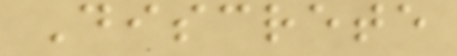Discrete
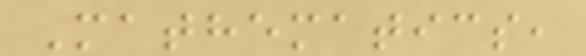Mathematics,
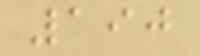190
